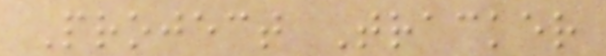Project Tracker
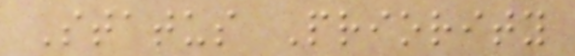Status Priority
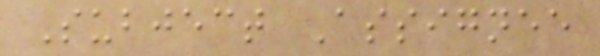Subject Assignee
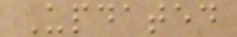Updated
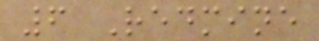6 Redmine
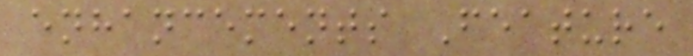enhancements Feature
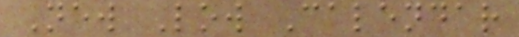New Low Calendar
